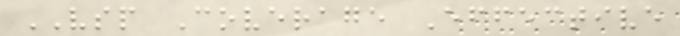VSP Coverage Effective
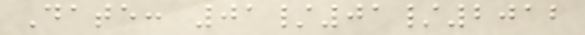Date: 01/01/2012
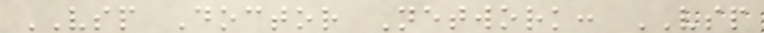VSP Doctor Network: VSP
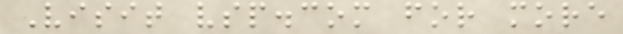Visit vsp.com for more
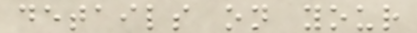details on your
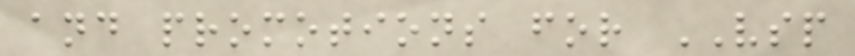and promotions for VSP
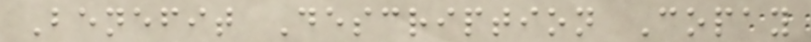Benefit Description Copay
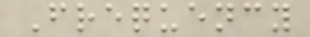Frequency
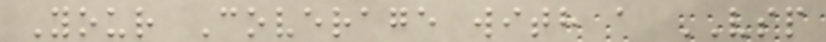Your Coverage with a VSP
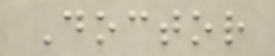Doctor
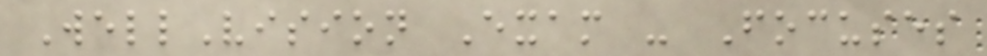WellVision Exam - Focuses
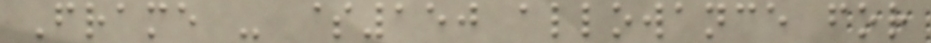Frame - $150 allowance for
